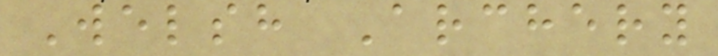Welsh Archery
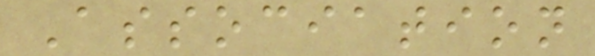Association
